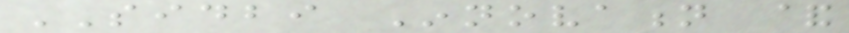SIDBI Innovation &
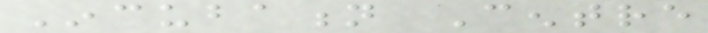Incubation Centre
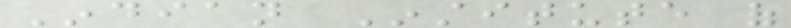Indian Institute of
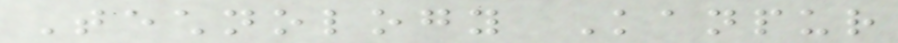Technology Kanpur
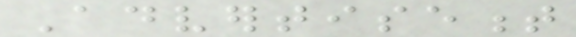Advertisement
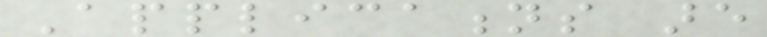Applications are
